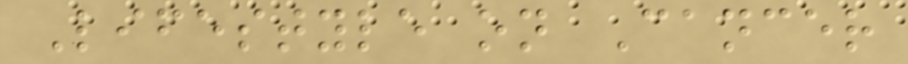Lifestyle on Cancer
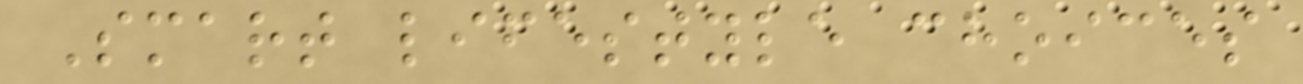Smart lifestyle choices
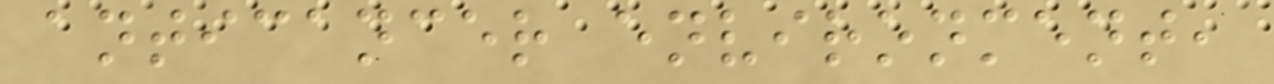anticancer environment,
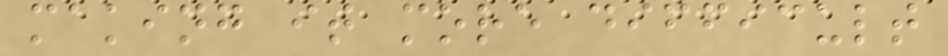making it more difficult
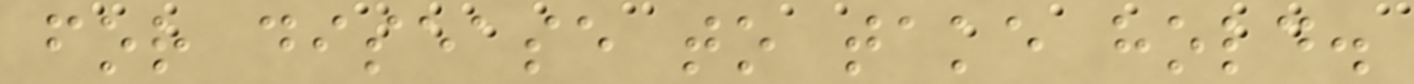for disease to take hold.
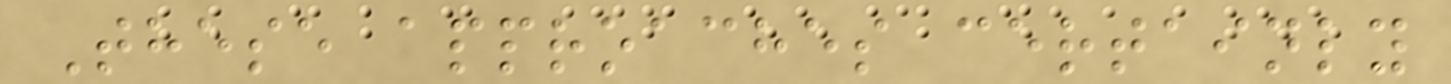These approaches certainly
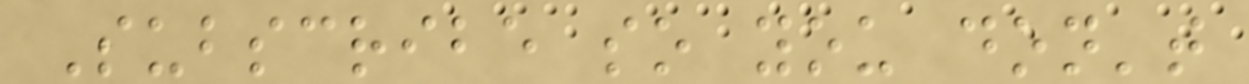Subscribe so you don't
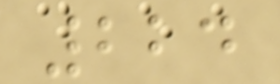224
